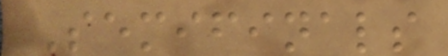Semifinals
